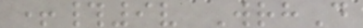+#9v WrhD
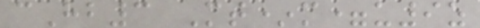cHb3 Mt*m=u9z
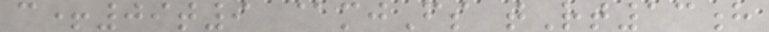c+09t9 @mjFs tRt13h
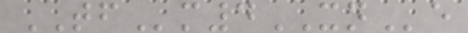TFm4XNe
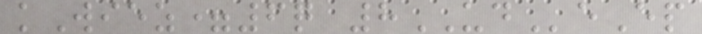kWiez=6q 8UDeEp
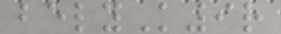belyK9r
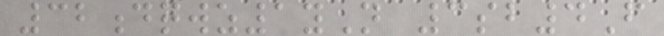32dqwz1yN 3sb4F
